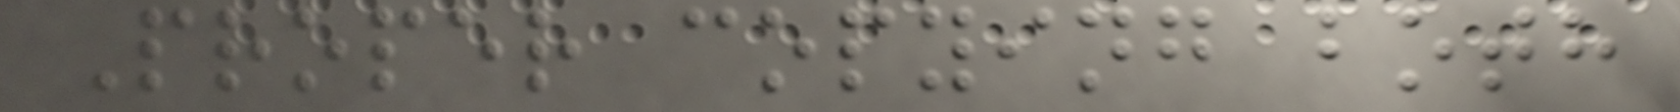Proper copying both
